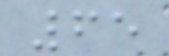65
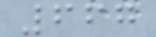667
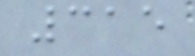315
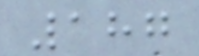187
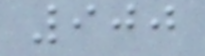900
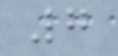7
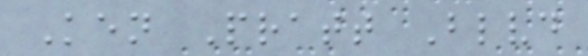Ken Pratt Blvd
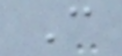C
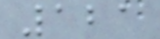121
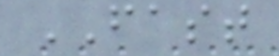FAST
